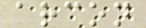arcon
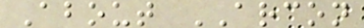About ARCON
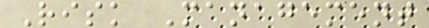Risk Management
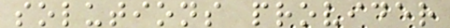solutions provider
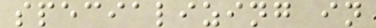specializing in
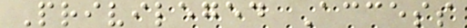Privileged Access
